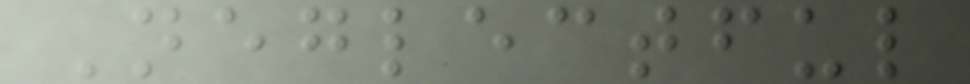Neglectful
